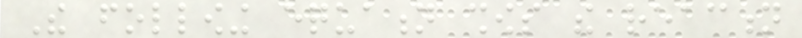The following equation shows the reaction
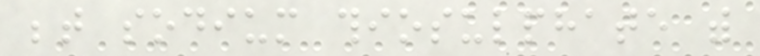between sodium thiosulphate with
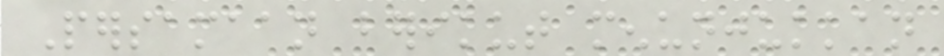Persamaan berikut menunjukkan
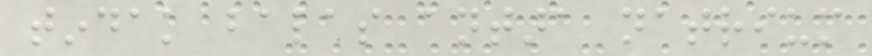tindak balas antara natrium
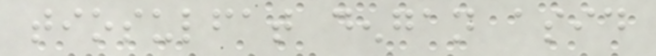tiosulfat dengan asid
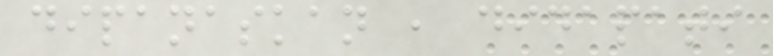dipanaskan , didapati
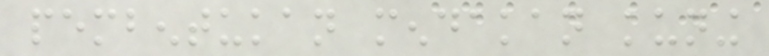pembentukan mendakan kuning
